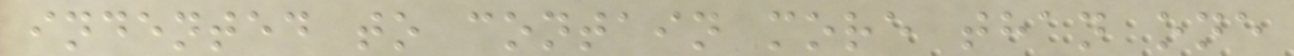indented to contain more than one
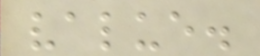value.
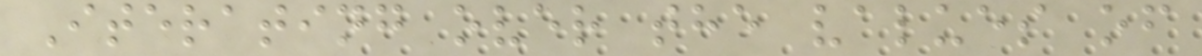Iterating over the values of
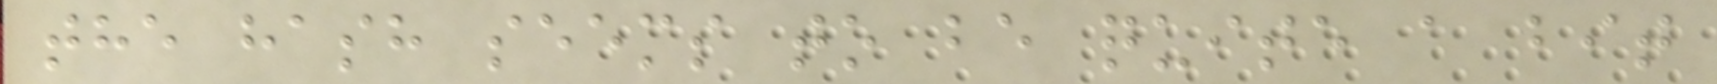the hash seems to be quite a bit
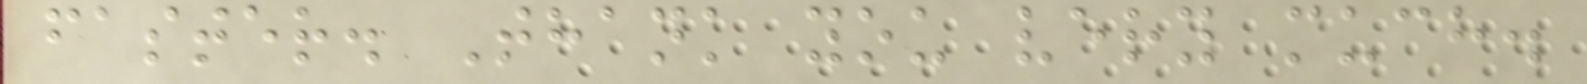faster. Thank you very much.
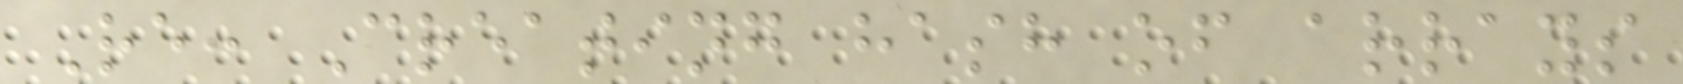Re: Creating hash of arrays
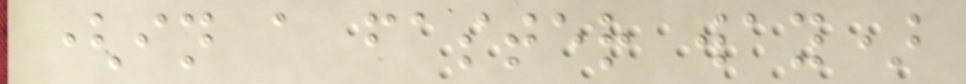(in a faster way)
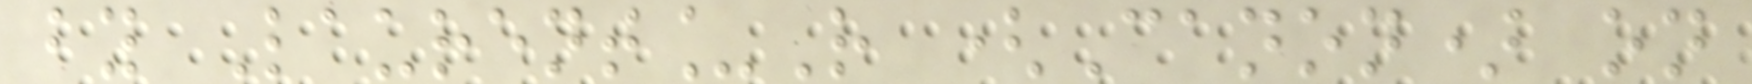by Laurent_R (Canon) on
